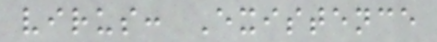virus: Existence
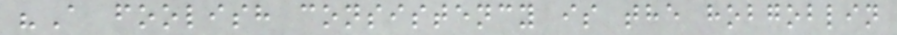"A foolish consistency is the hobgoblin
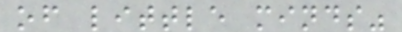of little minds"
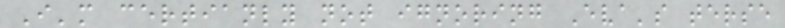I'm certianly not ignoring Eva's terse
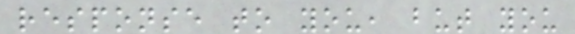response to you, but you
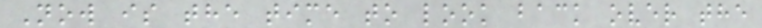Now is the time to look back over the
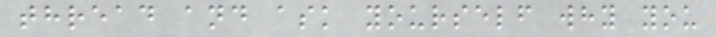thread and ask yourself why you
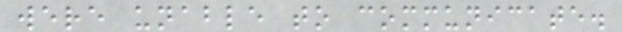were unable to communicate.
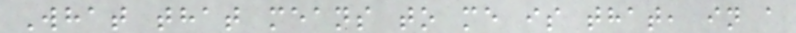What that means to me is that, in a
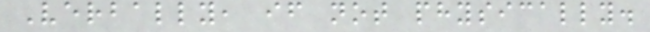Verbally, if not physically.
